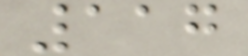117
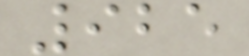925
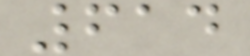614
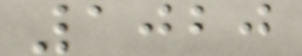1020
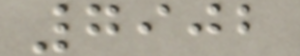7902
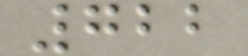722
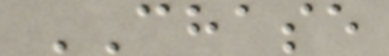CHASE
